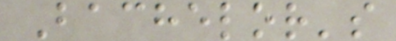Bachelor's
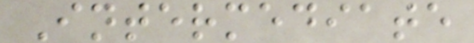Intermediate
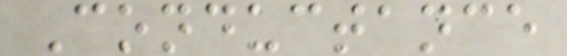Conductance
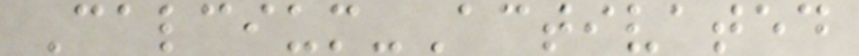Calcium-Activated
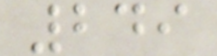249
